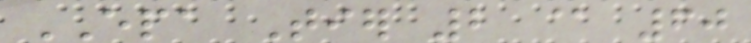EPA Tier 2 @ 60
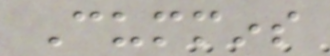Cummins
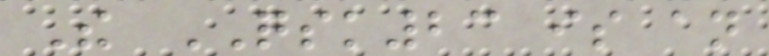The QSK23 is an
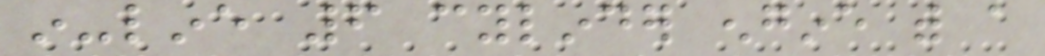in-line 6 cylinder engine with a
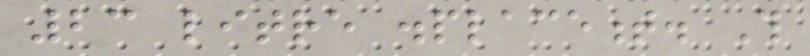23 litre displacement. This
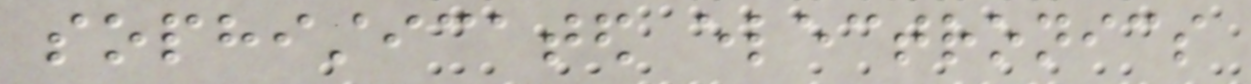sophisticated electronics
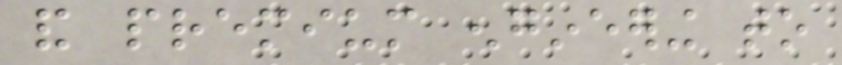and premium engineering to
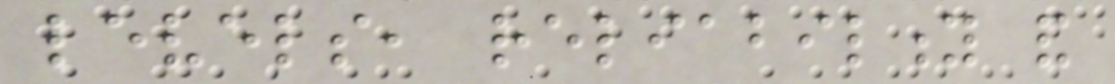levels, reliability and
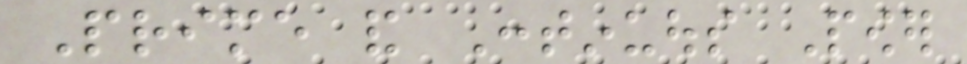Prime and Continuous Power
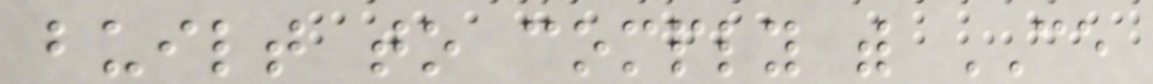built to comply with CE
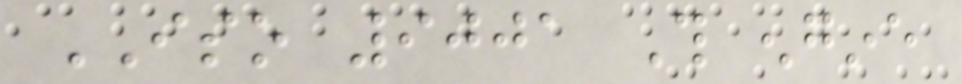ISO 9001 This engine
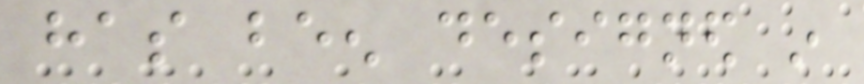has been designed in
